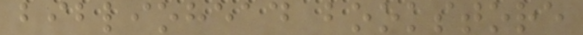bibliohead bookstore
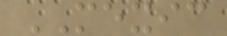MEXIC
